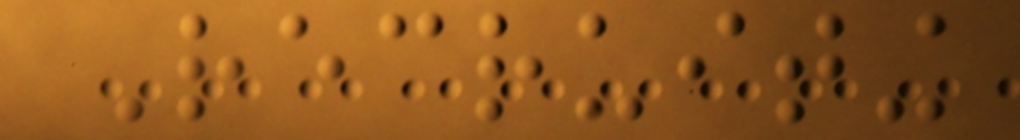Recruiting
